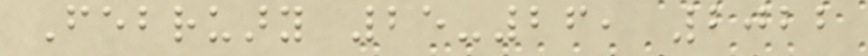February 25-26, 2022
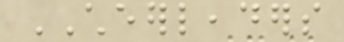CHEERLEADERS
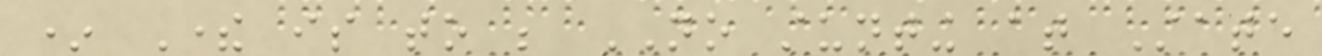* There is to be NO stunting at State
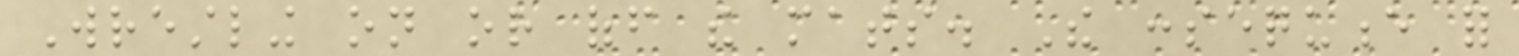Wrestling on or off the mats. The consequence for
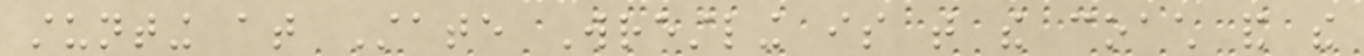stunting at State Wrestling is that the coach and the
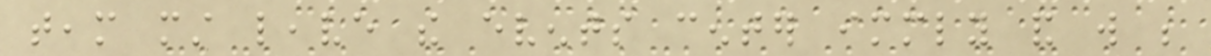team must leave the events center immediately and will be
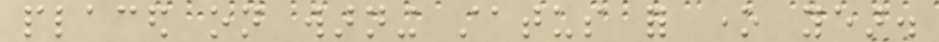placed on warning status for one year.
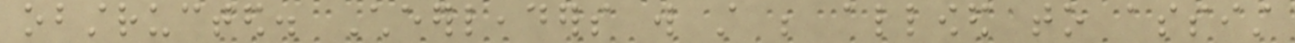obstructed. Cheerleaders will still be allowed to assist
